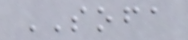SOFA
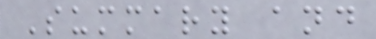Summary and
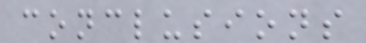conclusions
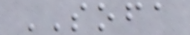SOFA
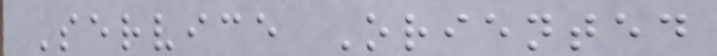Service Oriented
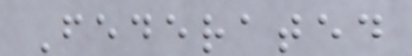Federated
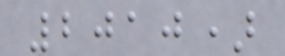2010)
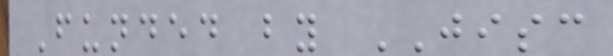Funded by JISC
